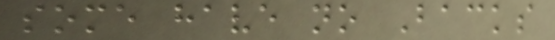some have no Backs
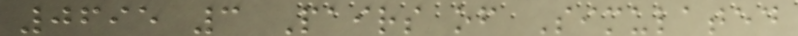0695 3 Pairs of Simulated
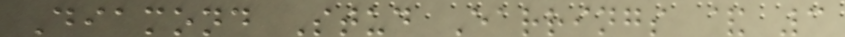Diamond Stud Earrings & 3
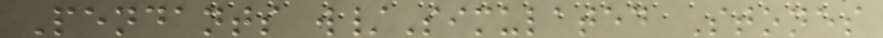Pendants w/Simulated Stones
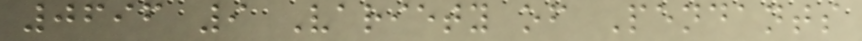0696 9 Variety of Pendants
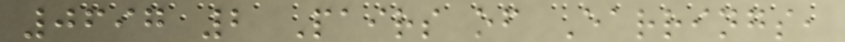0697 2 Pairs of Earrings,
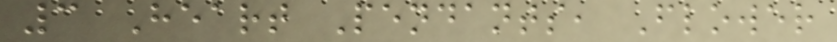3 Heart Pendants, Flower
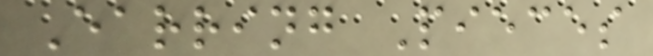Earring Pieces
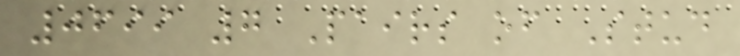0699 7 Pairs of Stud
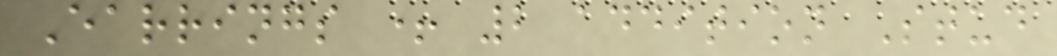Earrings + 2 addition Stud
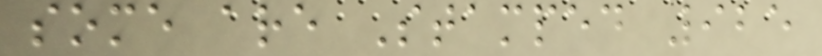some are Stamped 925
